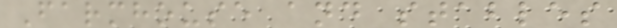Farmhouse and stables
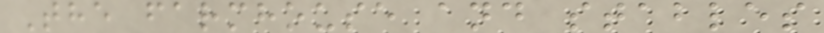The farmhouse and stables
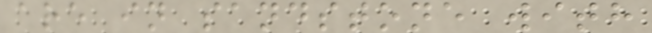are in sandstone with
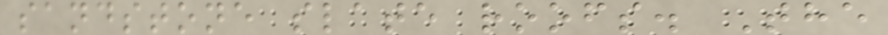sandstone slate roofs. The
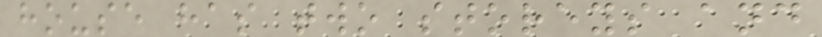house has two storeys and
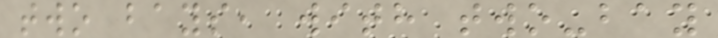two bays, with two-bay
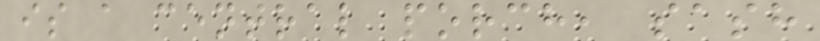is a central porch, sash
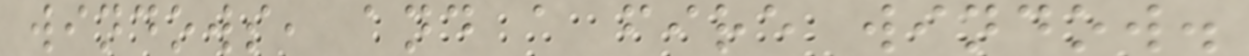windows, and a fire window.
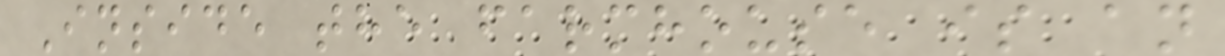Inside the farmhouse is an
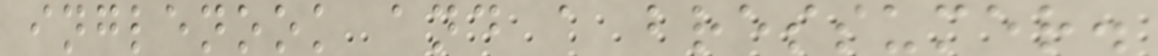inglenook and a bressumer.
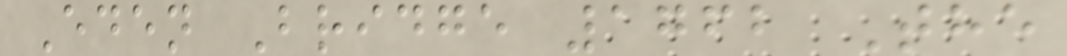Eden Bridge 1762 The
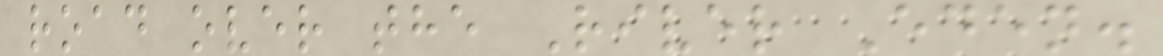road over the River Eden.
